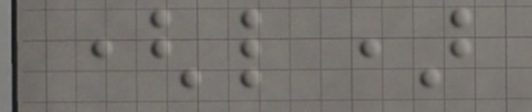(l)
